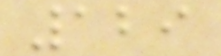129
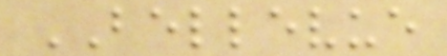BELLEVUE
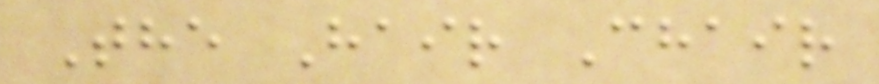The Hair Chair
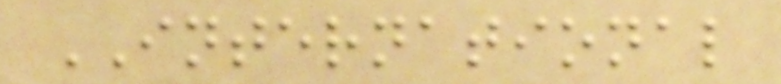INTERNATIONAL
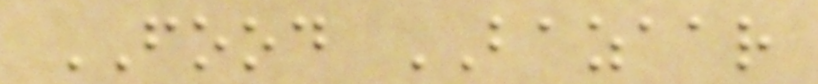FOOD BAZAAR
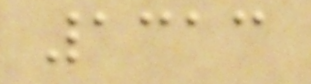1313
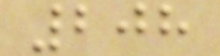208
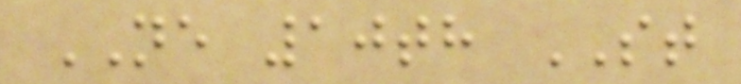NE 10th ST
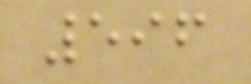596
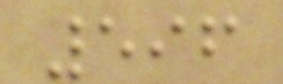596
